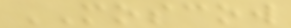MOSCOW
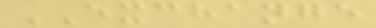EXCHANGE
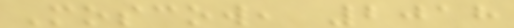Moscow, 2018
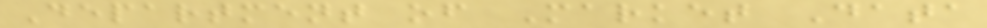Department of Market Data
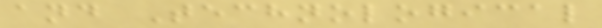and Technological
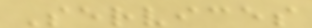Services
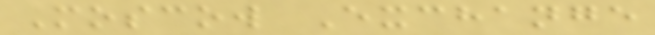Moscow Exchange
